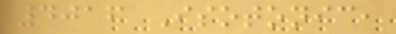4016 Isotonic,
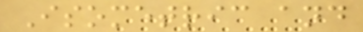Isometric and
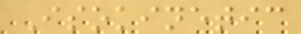Isokinetic
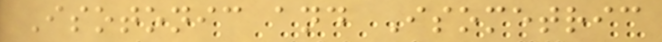Isotonic and Isometric
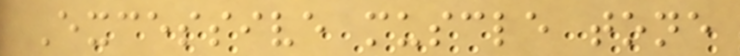Excessive muscle tone
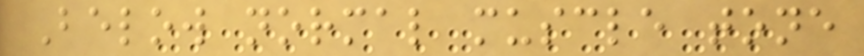Below normal muscle tone
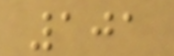101
